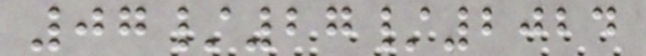07/27/2024
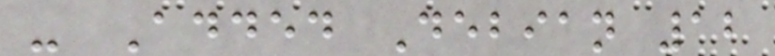- Added Debian 12
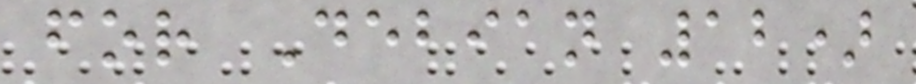for Debian 12)
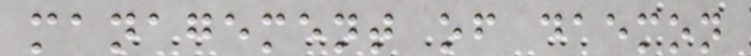management of daemon
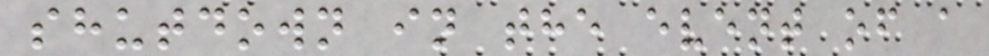shutdown in the event of a
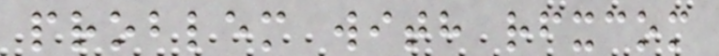problem with rfxcom
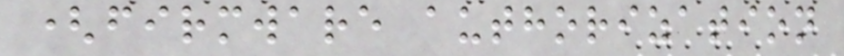(firmware authorization
